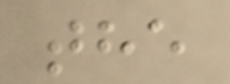the
